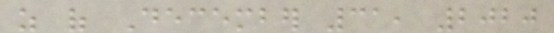as of December 31, 2020
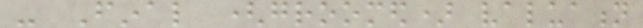- Final (groomed) valuation
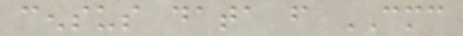census data from CMC
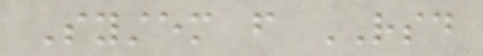System from RSD
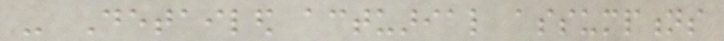- Detailed actuarial assumptions
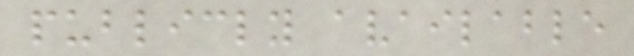publicly available
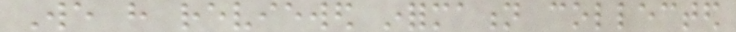We have reviewed information collected
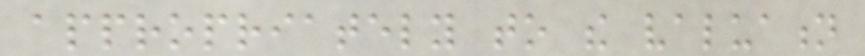appropriately to the valuation
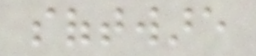software
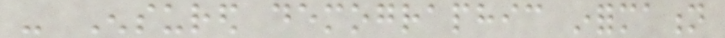- Ensured demographic information
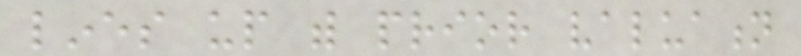lines up with prior valuation
